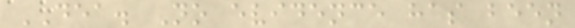DEA. No evidence has been
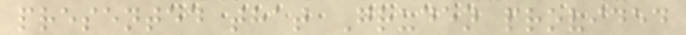presented that Gruden provided
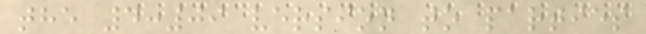the 4:09 version to parties
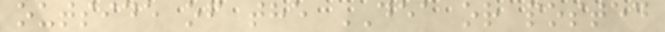outside of the DEA or posted
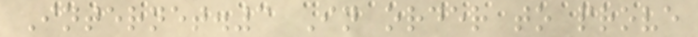Internet.3 In order to prove
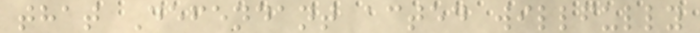that Defendant acted willfully
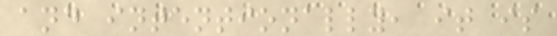and intentionally, it is
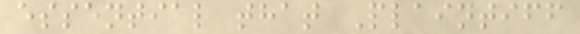essential that Plaintiff
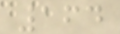164
